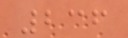236
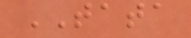TATA
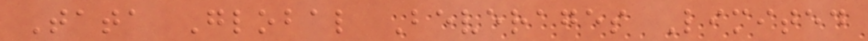Tata Global Beverages Limited
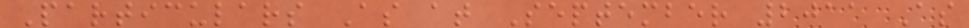Particulars As at September 2011 As
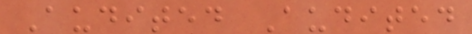Audited Audited
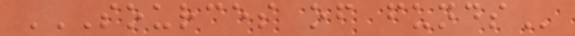SOURCES OF FUNDS
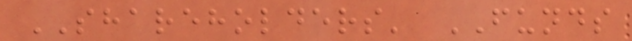SHAREHOLDERS' FUNDS
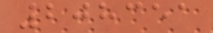208351
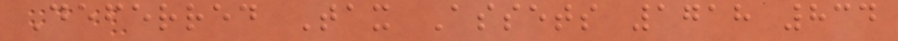Deferred Tax Assets 1718 834
